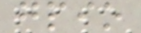gpio
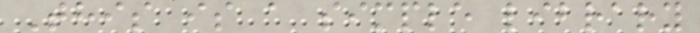This is a simple library
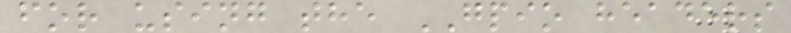for using the GPIO headers
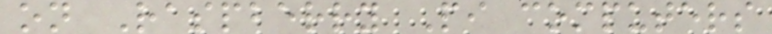on Raspberry Pi computers
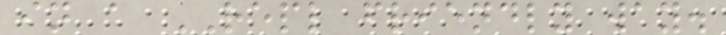in a REPL friendly way.
